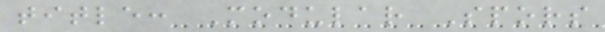title: Modular Spors
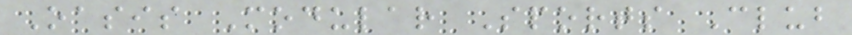Oasis Modular Sports Club
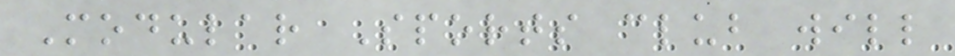Modular Sports club will
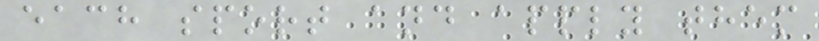each sport and apply them
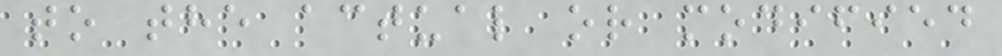to the actual or modified
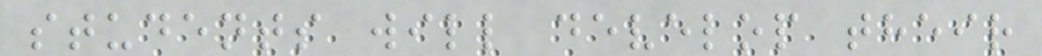students will develop their
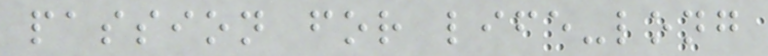passion for life-long
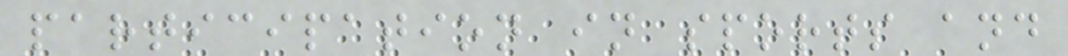participation in sports and
